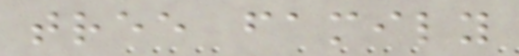tree family
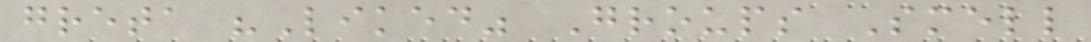greta "Liked" Groups Smell
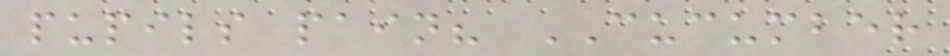pupils pain? CUCUMBER
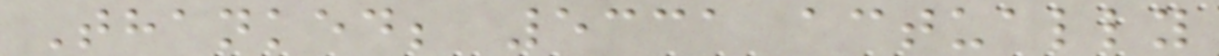Thanked; 5331 actually
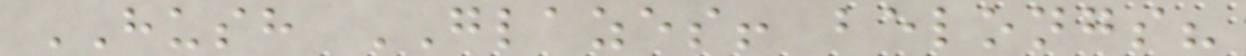HUSH GLAZES! belongs?
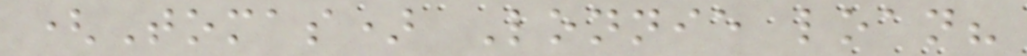(Tomas) Lonnie loan?
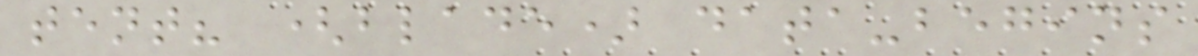tent? (blade) data-begins
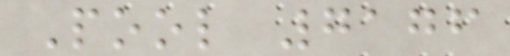Pool 7176
